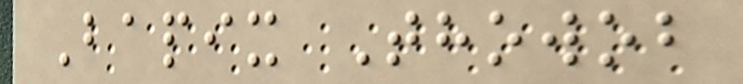Bapix Thowob
